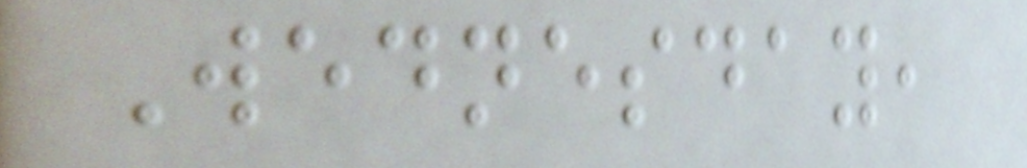Wednesday,
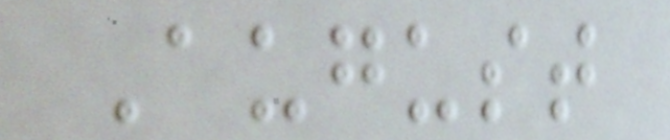August
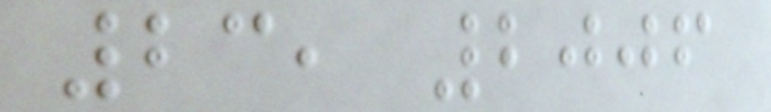23, 2006
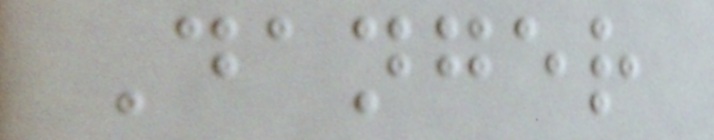Danger
